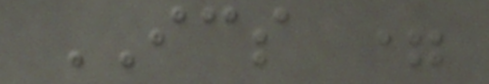ICS =
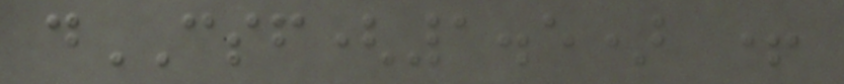dCSF(1.5) +
